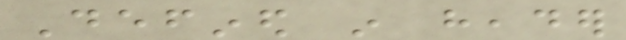Defined in header
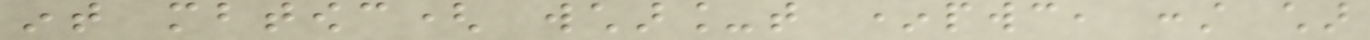int mbtowc( wchar_t *pwc, const char
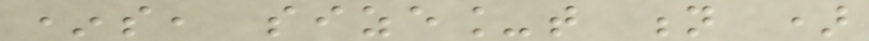*s, size_t n )
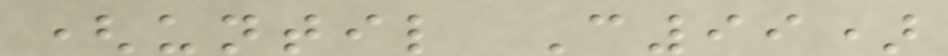(until C99)
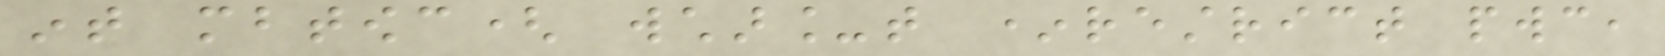int mbtowc( wchar_t *restrict pwc,
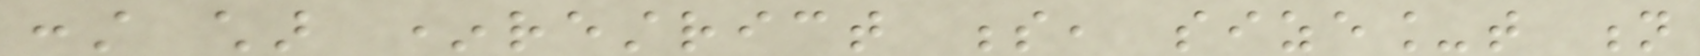const char *restrict s, size_t n
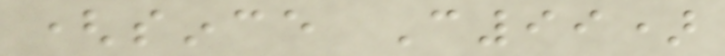(since C99)
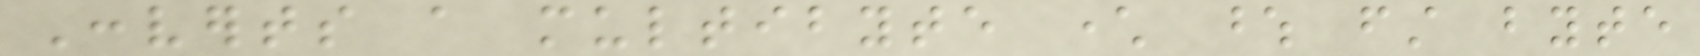Converts a multibyte character whose first byte
